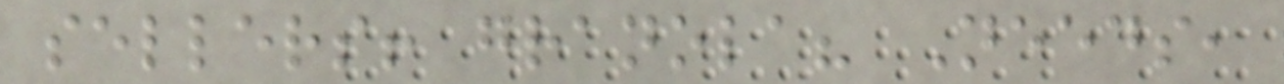sellers! granola? Needs,
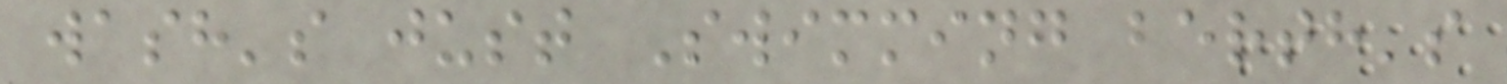wash's just Swimming berth's
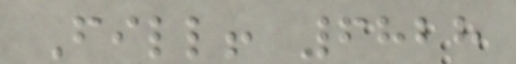Fill! 6828
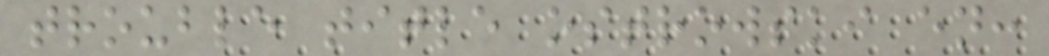trouble title ostrowski en:
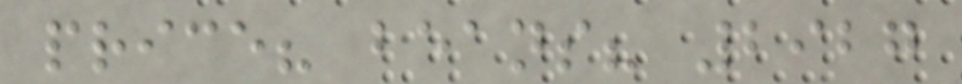price? beans? 2927
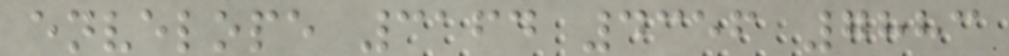envelope 3164 4356 7883
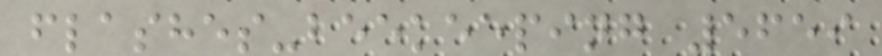flashes-beekeeping 5659
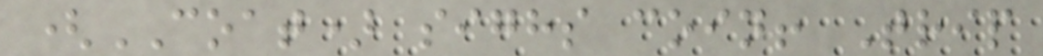(COAT) sighs coin! Trip
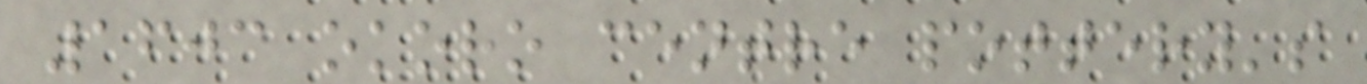1603 okoro centre pottery's
